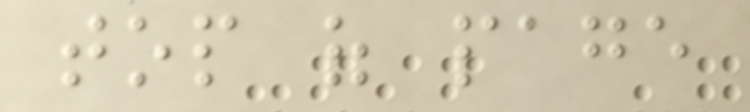top of page
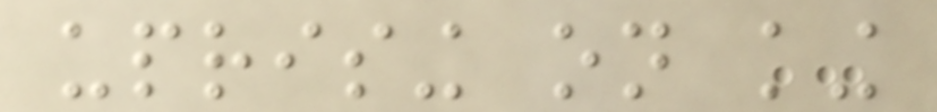uprising on king
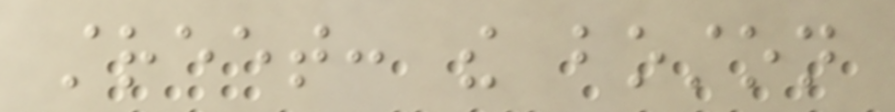street: the boston
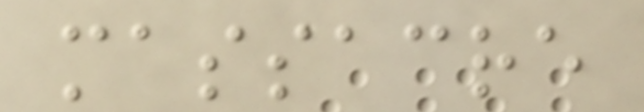massacre
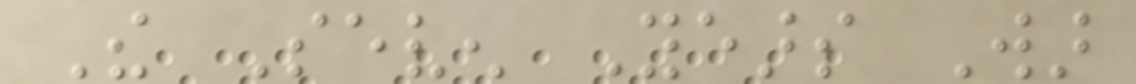The Seven Years War
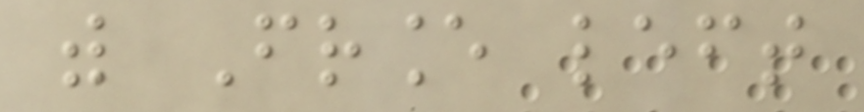with France left
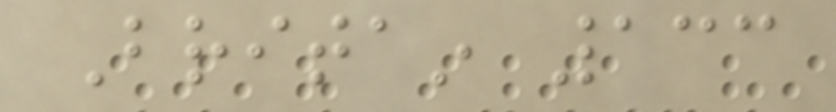Britain 133
